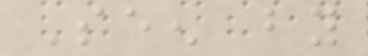Seen by
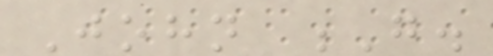John G.
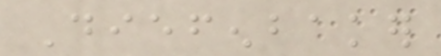Diefenbaker
